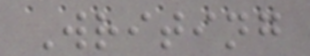Writing
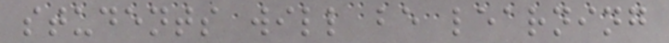students will be learning
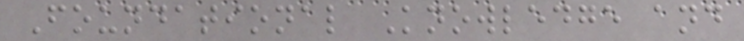Foundational Knowledge and
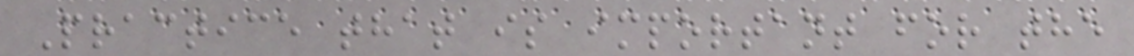Practice that is important for the
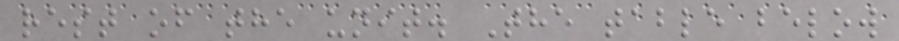rest of the unit. The table below
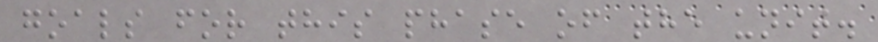goals for this phase of the unit.
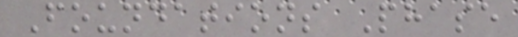Foundations Phase
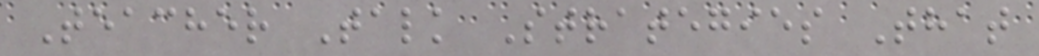Teacher Talk Strategies That
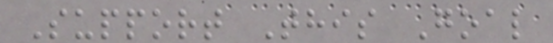Support This Goal
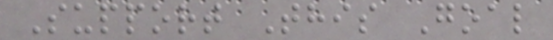Support This Goal
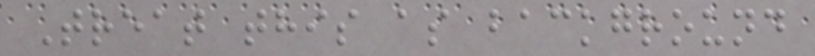Treat this as background
